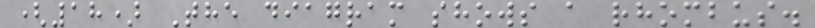(18) The diagram shows a rhombus.
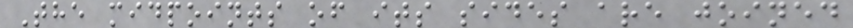The midpoints of its sides are joined
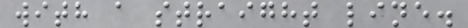with a straight line.
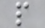p
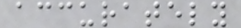accurately
